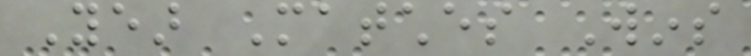Year Matches Wins
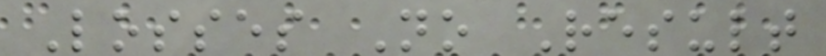Losses No Result
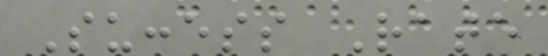Success Rate
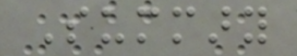Summary
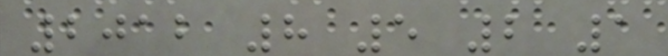2012 8 5 2 1
